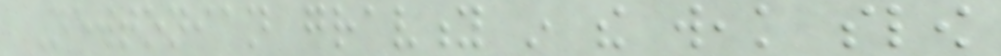Newtonian gravity in the weak slow
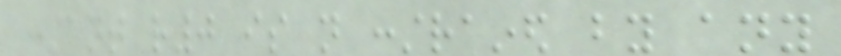constant r0 is not constrained by any
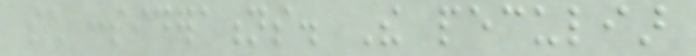such considerations. The peculiar
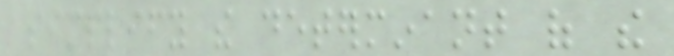simplify the determinant of the
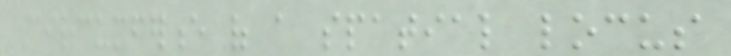circumference of a spatial locus
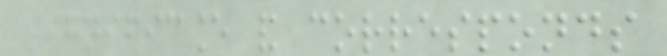significance and corresponds
